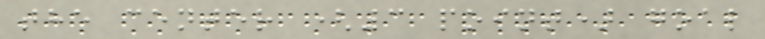the center (3 point) goal
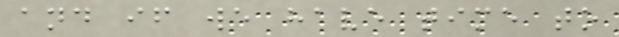and if we have time to
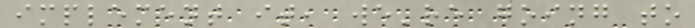implement it, we're going to
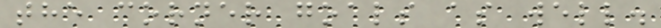the corner goals as well.
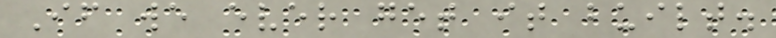If we ever get it built.
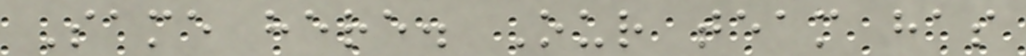Same here. Our team has
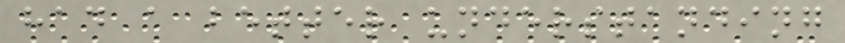had a better understanding
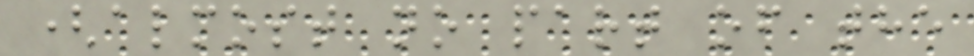(almost no part of the
